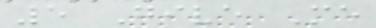5 Give Me
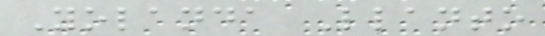Yolanda Llanto
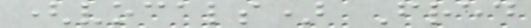(vocals) Fred
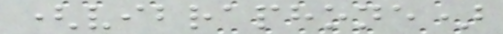(vibraphone)
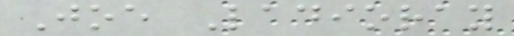Joe Ladioray
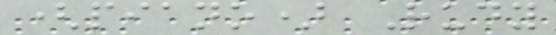(piano) Rudy
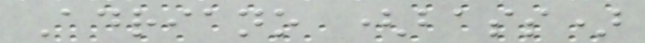Adriano (bass)
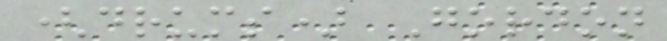(drums) Gordon
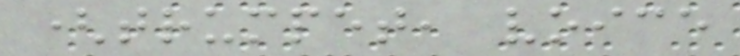(trumpet, voice
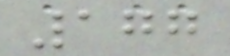177
